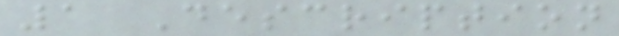1 Description
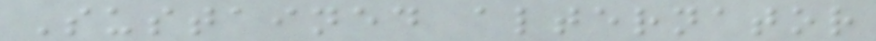Sustained alternator
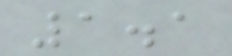1.1
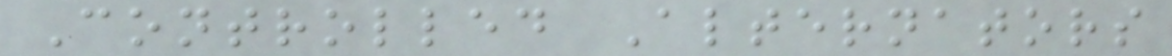Controlled Alternators
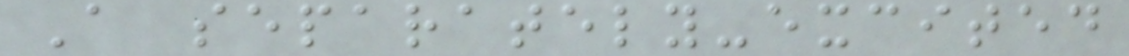A separately-excited
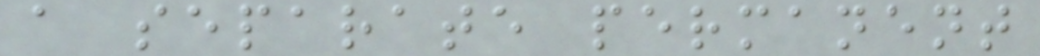a separate permanent
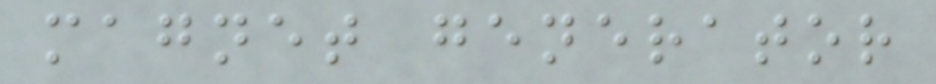magnet generator
